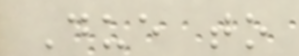Due to
